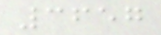3657
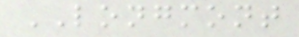LONGMONT
